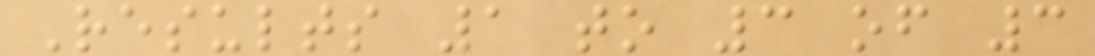Results 1 to 3 of 3
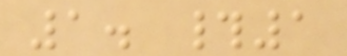1. #1
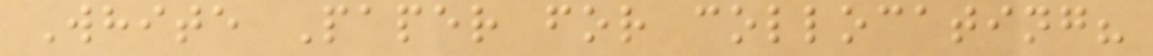White Paper for collocating?
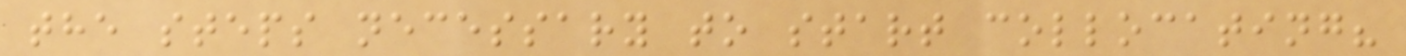the steps necessary to start collocating?
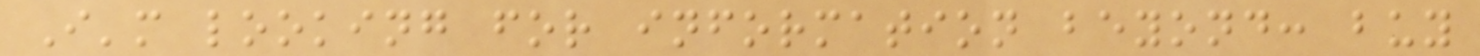I'm looking for information beyond: buy
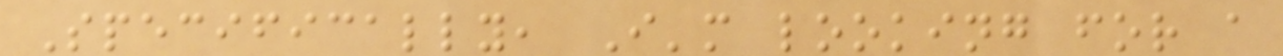Specifically, I'm looking for a
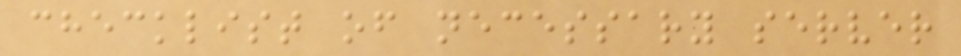checklist of necessary server
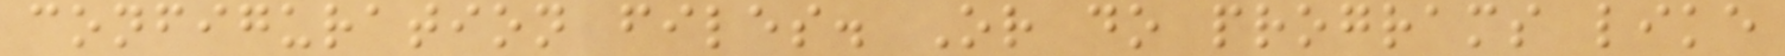configuration files. Or do programs like
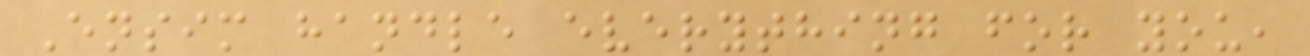Ensim handle everything for you,
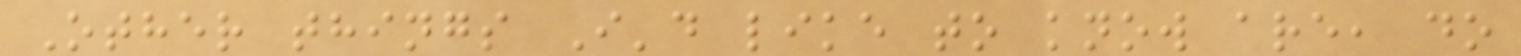Other things I'd like to know are, do
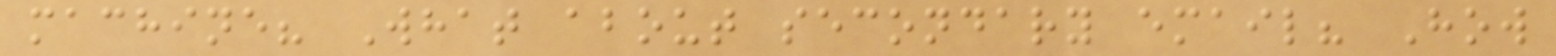machine? What about secondary email? How
